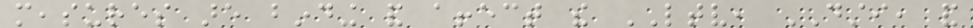measures are binding and affect the LTV, DSTI, and
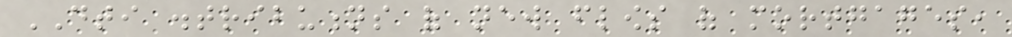DTI distributions of new flows of mortgages,
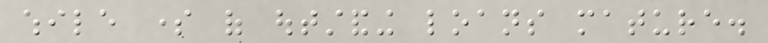while some of outstanding loans mature.
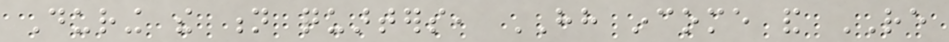During the n quarters, HH income and RE
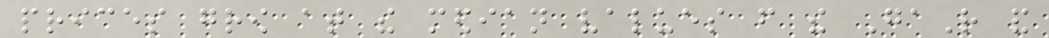prices grow at the median values from the GaR and
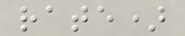rate)
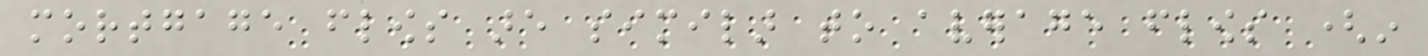mortgage flows are similar to average flows (in
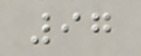97
